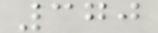370
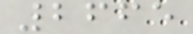2665
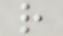r
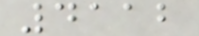4112
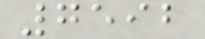7592
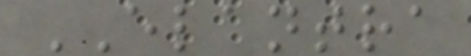ELANTRA
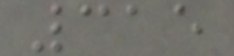315
